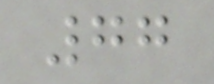77
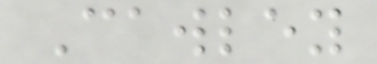Cawley
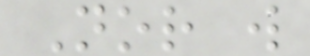Nor will
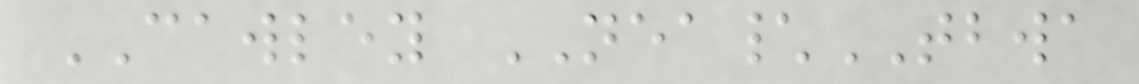CAWLEY NEA\TBWA
